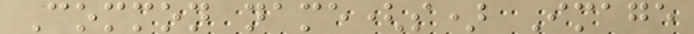Common name(s) Image
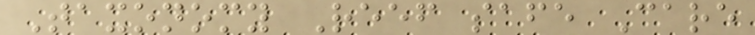Taxonomy Reef safe Care
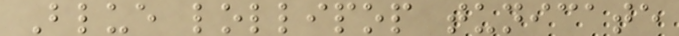Blue lollipop tunicate
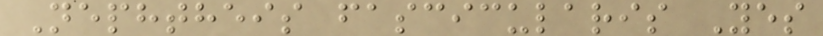Nephtheis fascicularis Yes
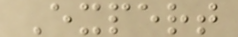Expert
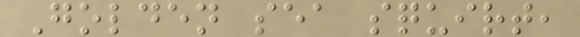Golden sea squirt,
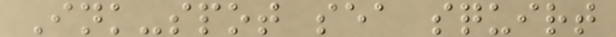Ink-spot sea squirt
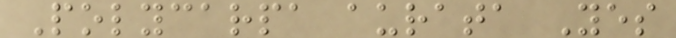Polycarpa aurata Yes
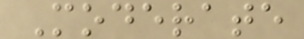Moderate
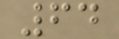64
